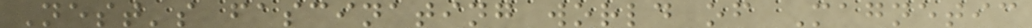Nest's fascinating world of Magnetic
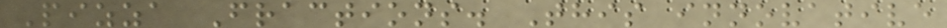Pizza Fractions. This innovative
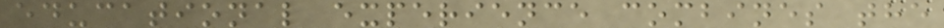educational experience combines the
